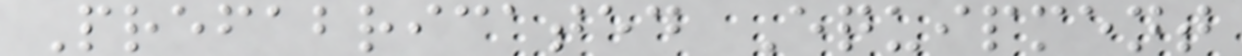Prefabricated Equipment
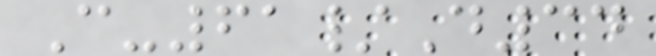C-61/D34
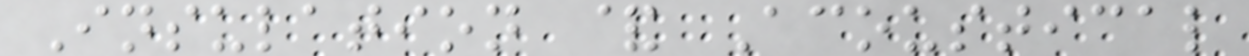Insulation & Acoustical
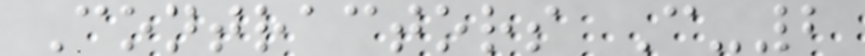Contractors C-2
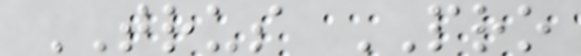TRUS PRO
